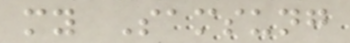my Samsung
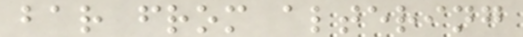bar from altering
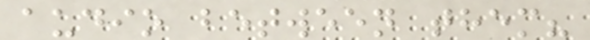audio between them?
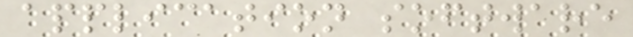application software
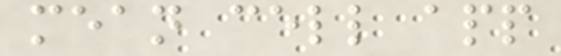mean cell app
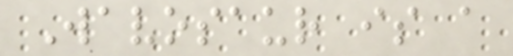Wavosaur is a
